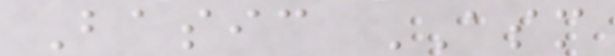Basic ASM
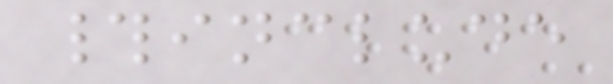#include
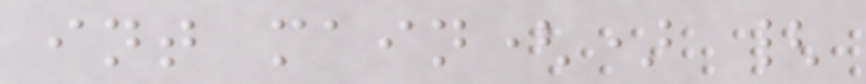int main() {
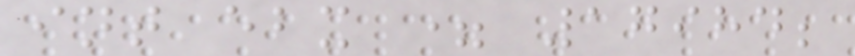int ebx = 17984;
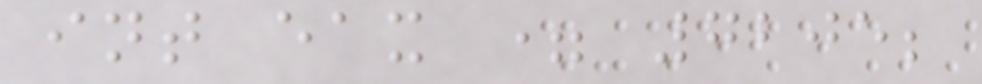int eax = 7205;
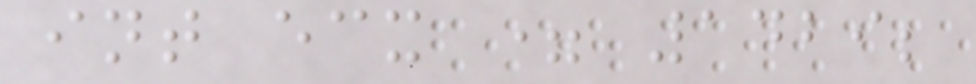int ecx = 1429;
